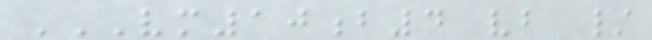VM10B4 VB /
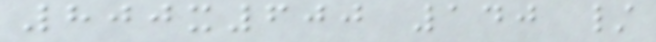800x600 140 /
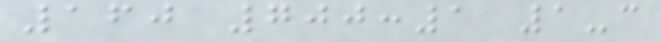160 700:1 1-c
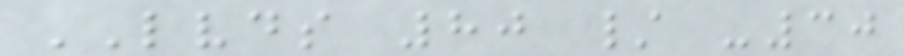LVDS 80 / -30
